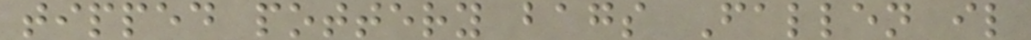tipped pottery bags Fallen il
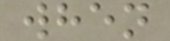when
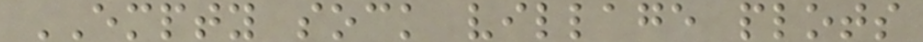EMPTY sock village plots
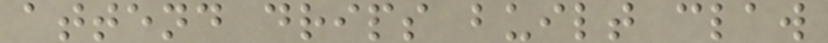attend drips built claw
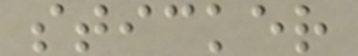sticker
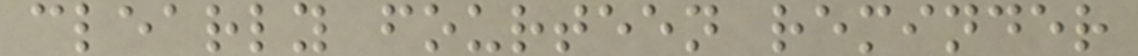clearly fourteen reminder
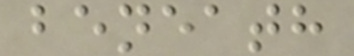beneath
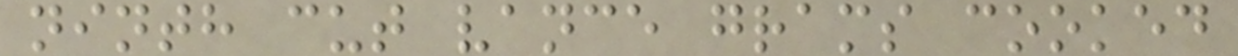ninth cut vance grams cooked
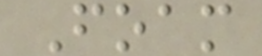Foam
